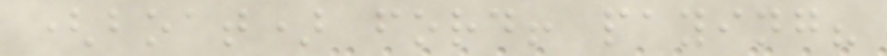(boat) ford! paying?
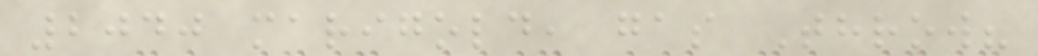2040 marigold, gas Throw?
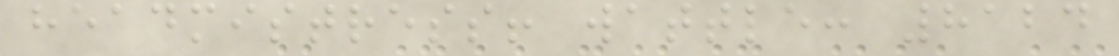headmistress! wattle: 8124
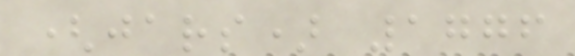(jars) 1776
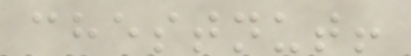chestnut!
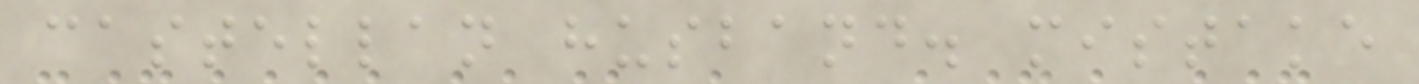castellan husband. mistake
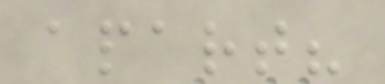apart?
